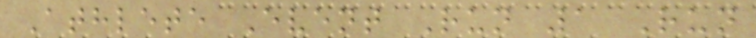Athlete Event Run 1 Run
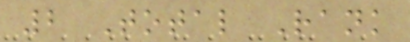2 Total Rank
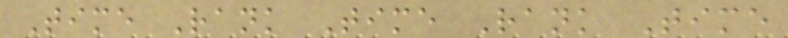Time Rank Time Rank Time
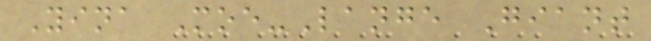Yina Moe-Lange Giant
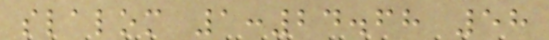slalom 1:24.68 58
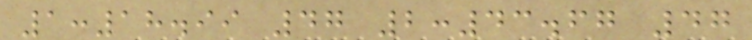1:18.99 47 2:43.67 47
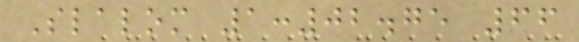Slalom 1:02.75 66
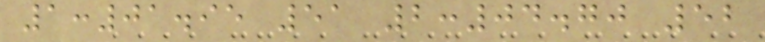1:01.95 51 2:04.70 52
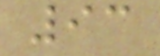93
